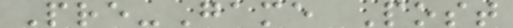Pre-Game Post
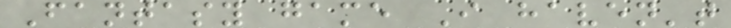Fantasy game I haven't
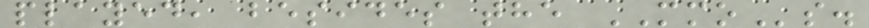played, besides the MMOs.
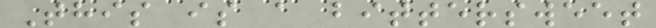This is a bittersweet
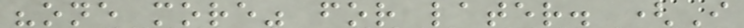"one more" for later. (I
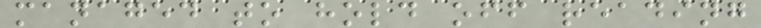managed to hold off reading
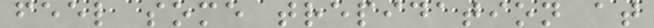feel some trepidation at
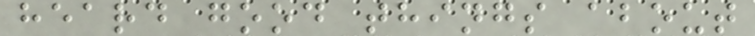heard good things about
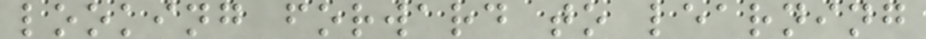looking forward to learning
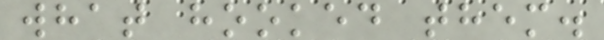what hooked them.
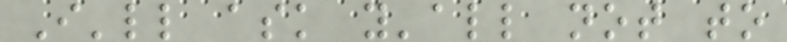I'll ask y'all not to
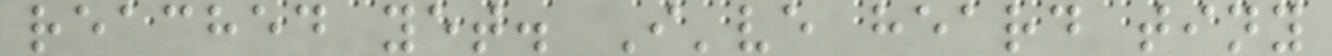reached yet. I've heard tiny
